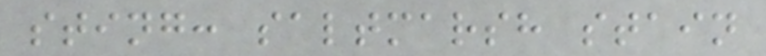sting: saltmarsh stain
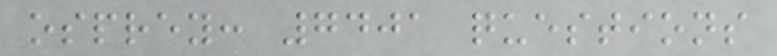osprey: 7401 questions
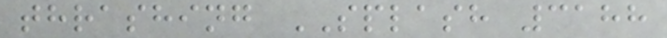thrashing SPLASH 3188
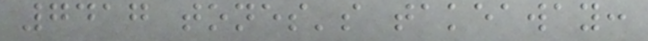7417 tones's takeaway:
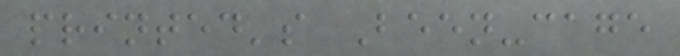printed's Been-cage
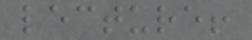lecture!
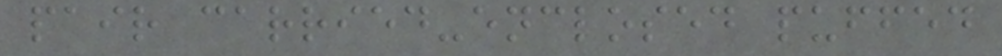pair carried-enclosed puffed
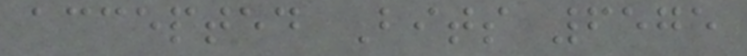accepted Bits 6575
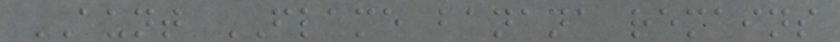AUNT FLAME banana remains
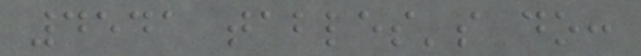4541 tables's do:
